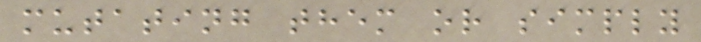mutating them or simply
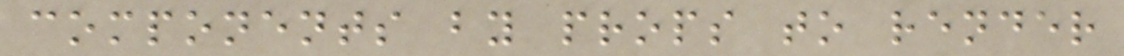components by props to render
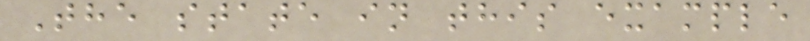The state in this example
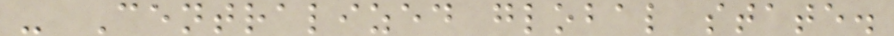- Centralized global state.
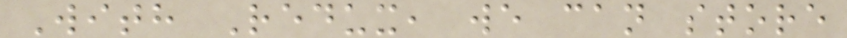With Redux, we can store
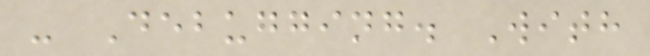- Debugging. With
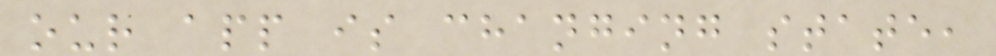our app is changing state,
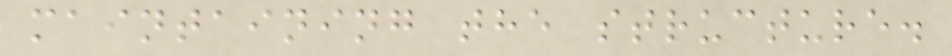maintaining the structure.
